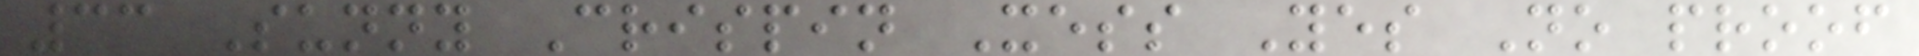33 Sunny Crispin Xess Yes No proof
